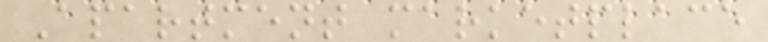Apartment marketplace
